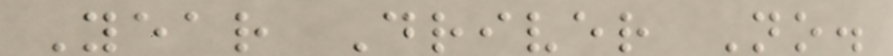Year Driver No.
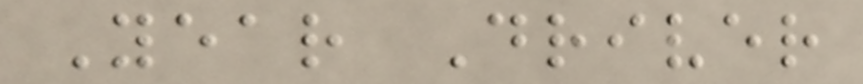Year Driver
